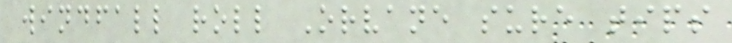windfall roll Orvane sure tips
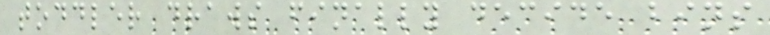toddler draws finally decide bins
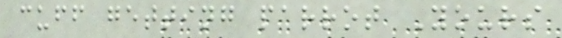cuff getting parrot Yours
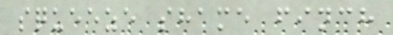squeeze shame finch
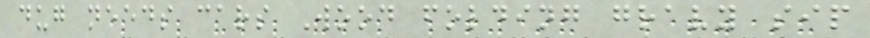dug needs cars Wood folding gravy sip
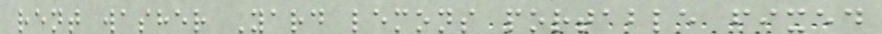rent washer Yard lemons portable fixed
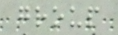group
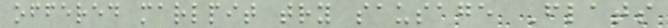offered marlpit try sausage Flats
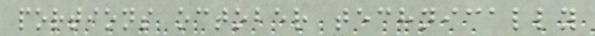portions october technically
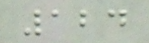124
